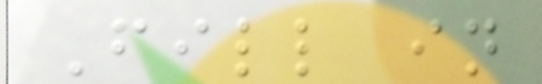Fill in
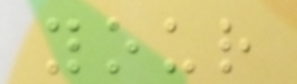your
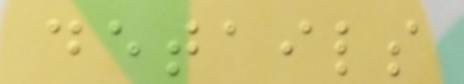details
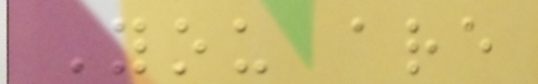You are
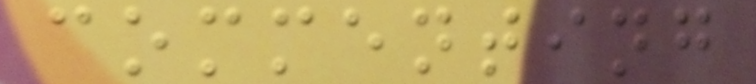commenting
